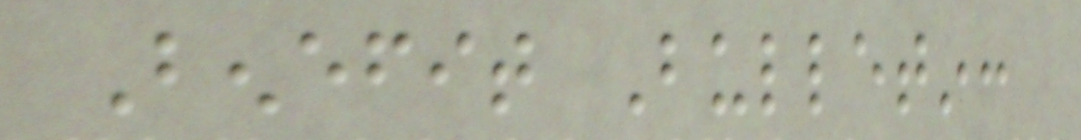Benefit Bulletin:
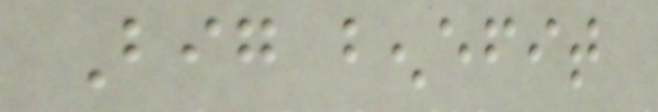Big benefit
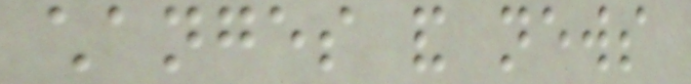changes and news
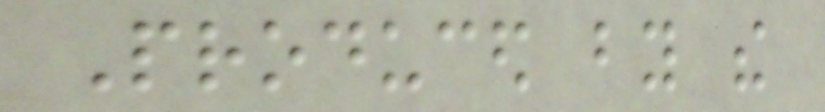Produced by the
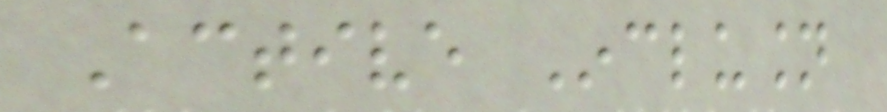Active Inclusion
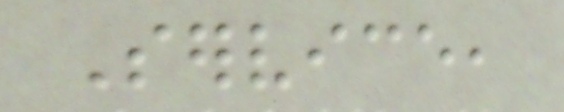Service,
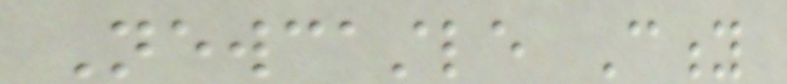Newcastle City
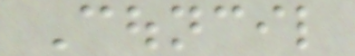Council
